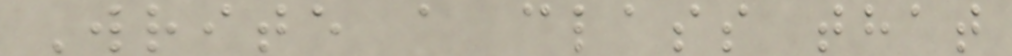Write a class that
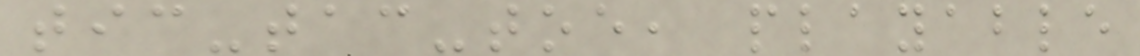tic-tac-toe, playable
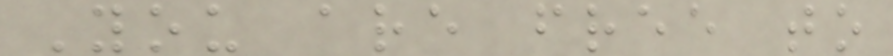You are free to
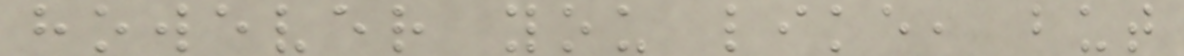however you like, but
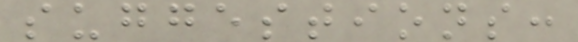suggestions:
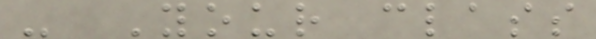- Your class
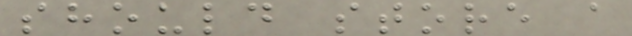should store a
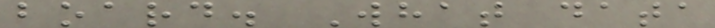board. What data
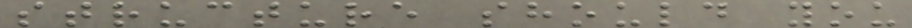structure should you
